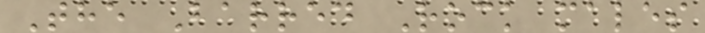The Barred Rock males
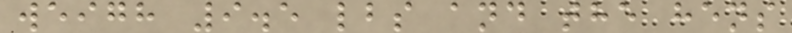weigh 9.5 lbs and the hens
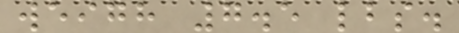weigh 7.5 lbs.
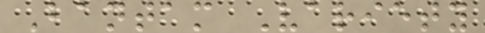Bantam Variety
